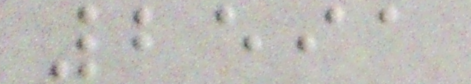2591
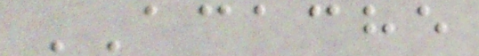ACACHE
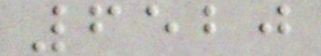6520
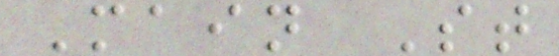Main St
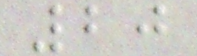20
